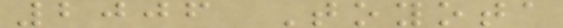2006 Toyota
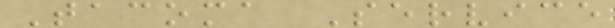Tacoma Service
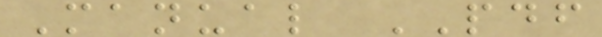Manual PDF
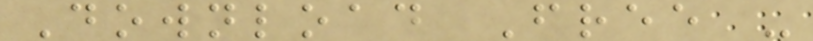Download Free -
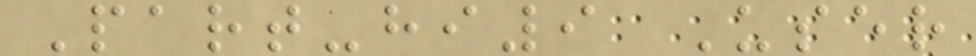Part-hi9 User
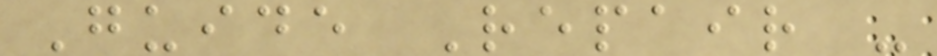Guide Repair -
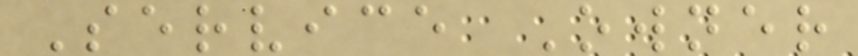Service Owner
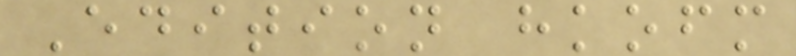Edition hkofm
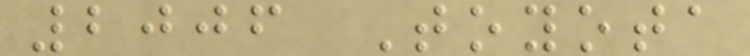2006 Toyota
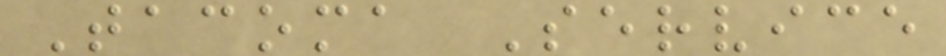Tacoma Service
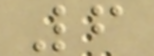6
